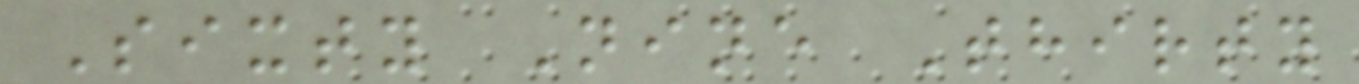Sixty Nine Thirty
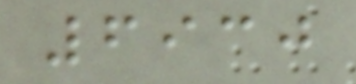6930
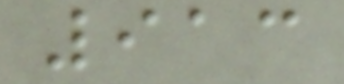913
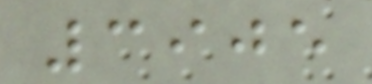3905
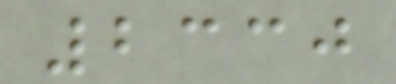2330
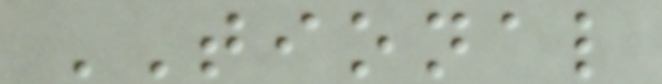TIONAL
